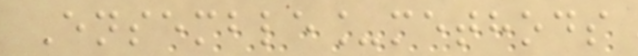Ensemble_methods
